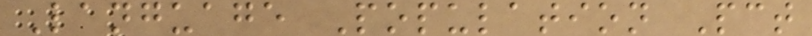Language Population Pct
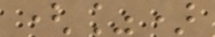(%)
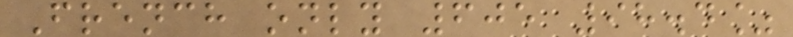French only 605 98.4%
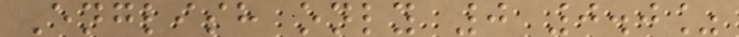English only 0 0.0%
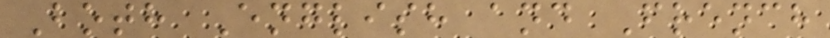Both English and French
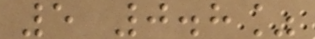5 0.8%
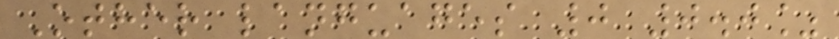Other languages 0 0.0%
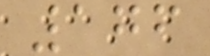176
